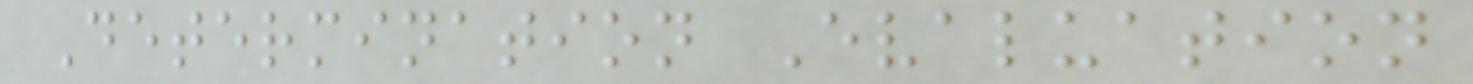Determination Evaluation
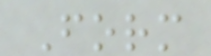Form
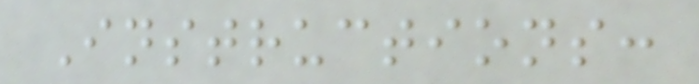Instructions:
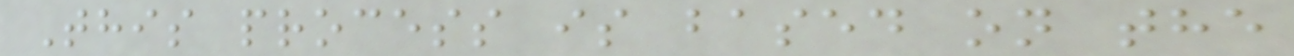This process is based on the
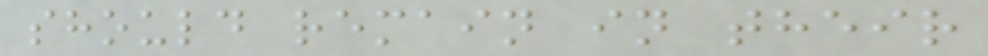should remain in their
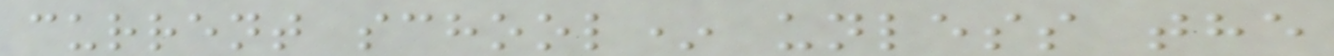current school* unless the
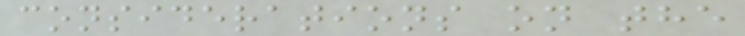considerations on the
